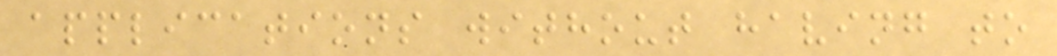applications without having to
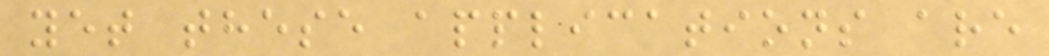yet these applications are
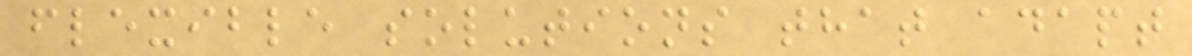flexible solutions that adapt
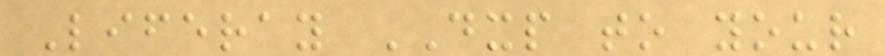Liferay DXP to your
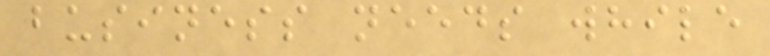business needs while
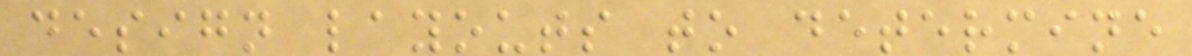design layouts to determine
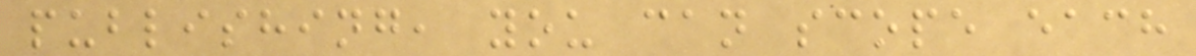publishing, you can scope each
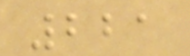221
